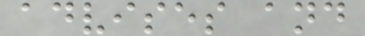advises and
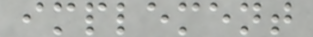implement
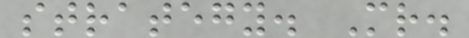strategy. Mr.
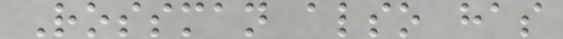Rossman also has
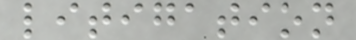litigation
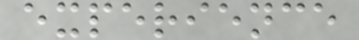experience
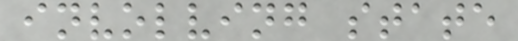involving state
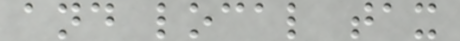and local tax
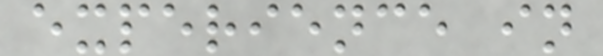experience in
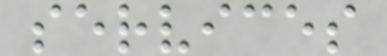services
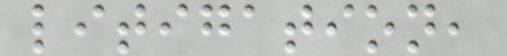litigation,
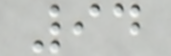94
